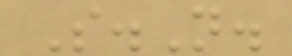S.N.
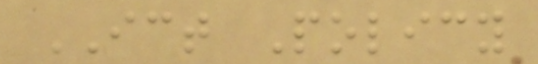ICT Policy
